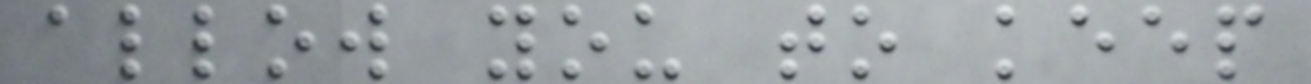allow you to keep
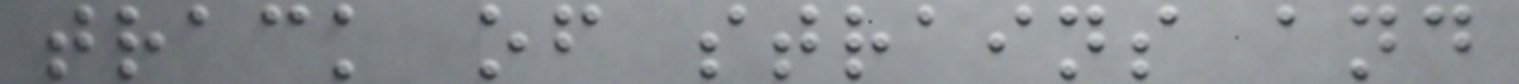track of strains and
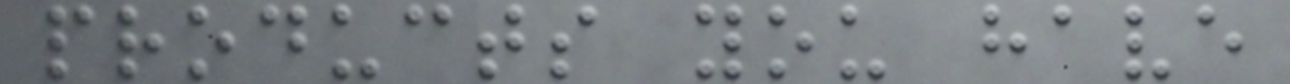products you have
